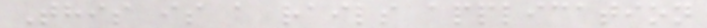This is a rails application
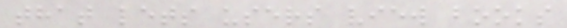that lets users view books
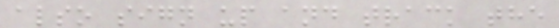also sign up and track the
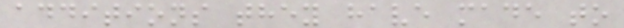additions they have made to
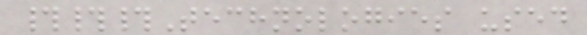###Technologies used
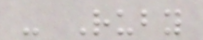- Ruby
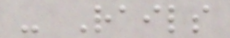- Rails
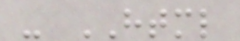- HTML
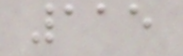115
